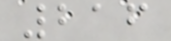216
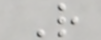R
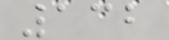132
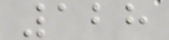128
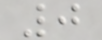0
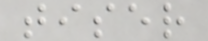tiser
